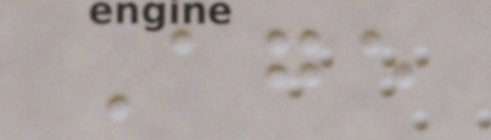Age
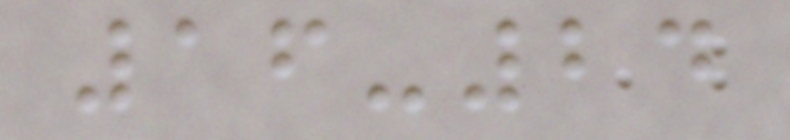16-24
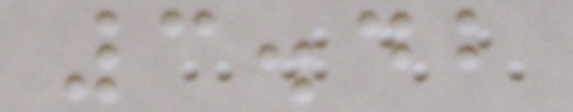3.42
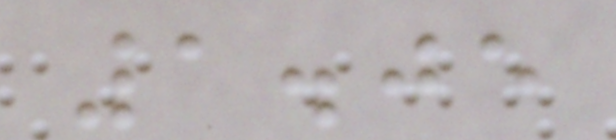1.05
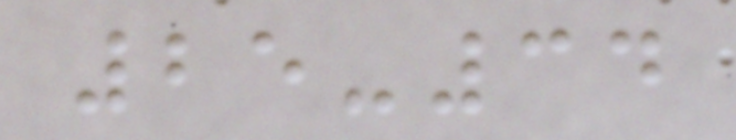25-34
